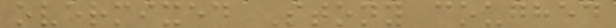overmixed Stony coughed
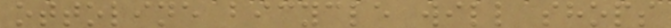ottoline bicycle will shops
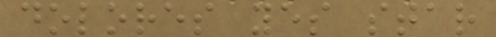dolores yes star
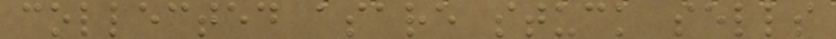collected asare stuck sells
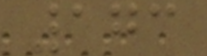173
